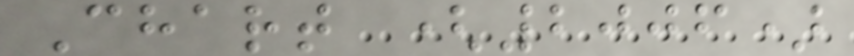Chart (2006)
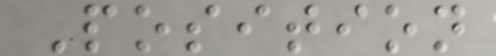Position
